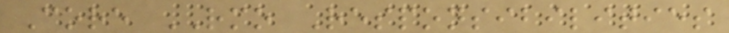Core RMO Responsibilities
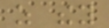as they
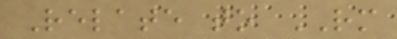Relate to RM
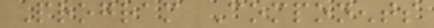Program Components
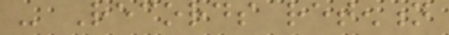- Records retention
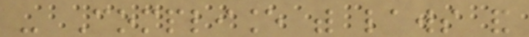- Compliance with laws and
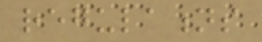regulations
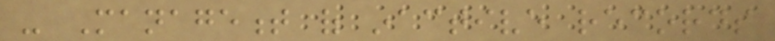- Management of inactive records
